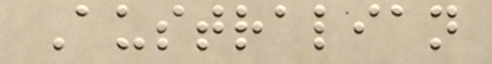Australian
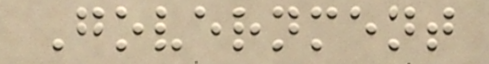Government
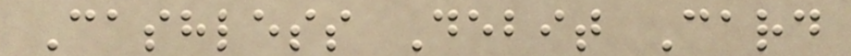Cashless Debit Card
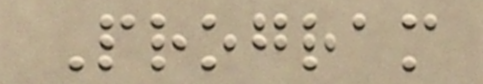Program
